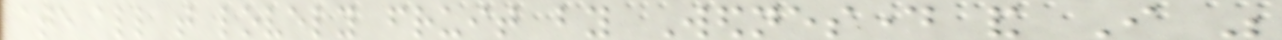ate all that lovely fruit by Wednesday and I was
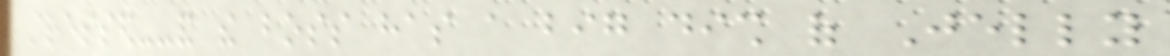stressed--and the boss has a big dish of Jelly
